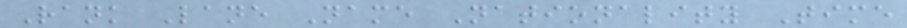Rank Lane Name Nationality Time
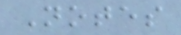Notes
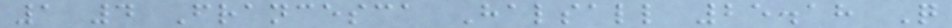1 4 Francesca Halsall 25.18 Q
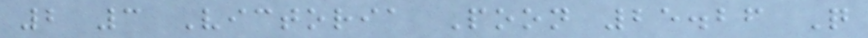2 3 Victoria Poon 25.26 Q
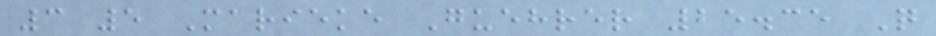3 5 Marieke Guehrer 25.35 Q
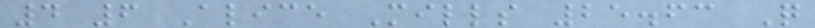4 6 Alice Mills 25.63 Q
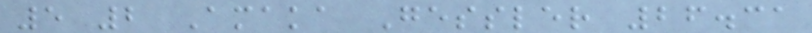5 2 Amaka Gessler 26.31
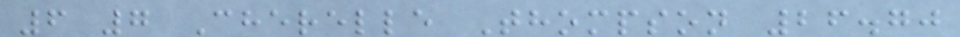6 7 Cherelle Thompson 26.70
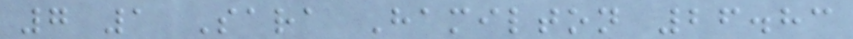7 1 Sara Hamilton 26.83
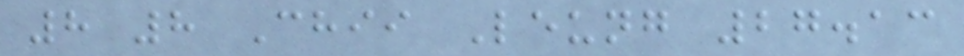8 8 Chii Leung 27.13
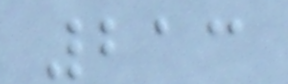213
